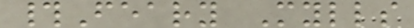#Feary Mylls
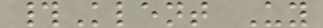#Klent Uy
